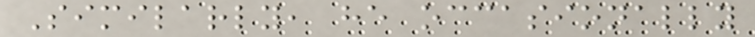Similarly, he occasionally
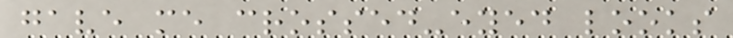gave me crossed-eyed looks
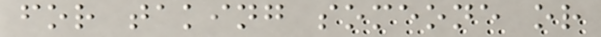for taking someone or
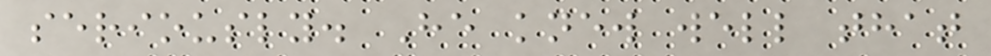seriously. He knew well that
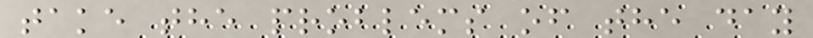take the problems of the day
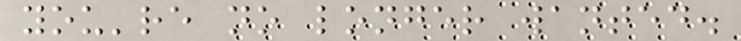you're no longer wanted.
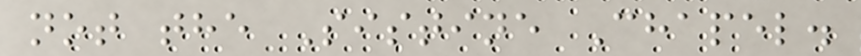not the Sistine Chapel.
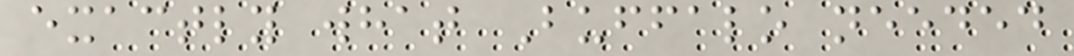exactly what Buffalo needed
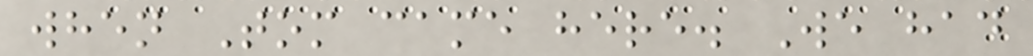when Tom came here. We had
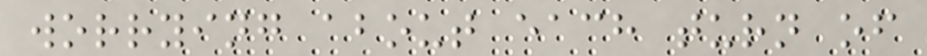worrying about each turn of
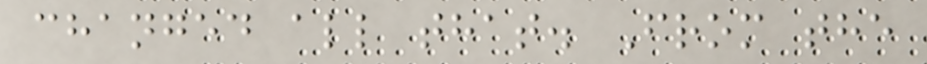changed all that. From the
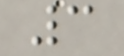3
